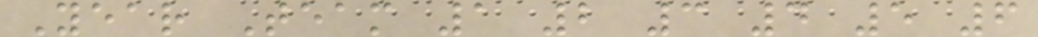Year Team 1 2 3 4 5 6
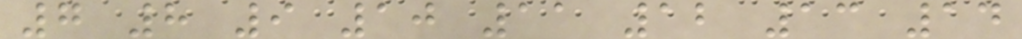7 8 9 10 11 12 13 14
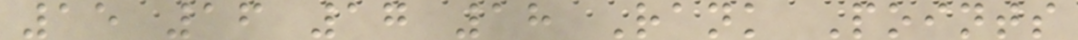15 16 17 18 Rank Points
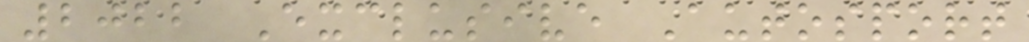2022 Exclusive Autosport
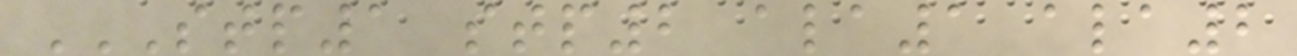STP1 STP2 ALA1 ALA2
